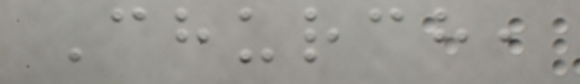Church,
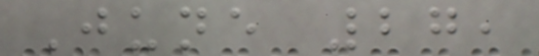June 27,
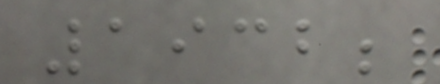1932;
